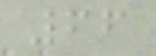66
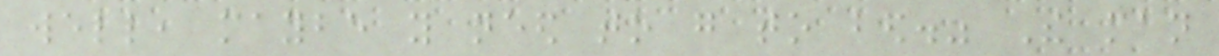well, maybe you need to go to bed." The man
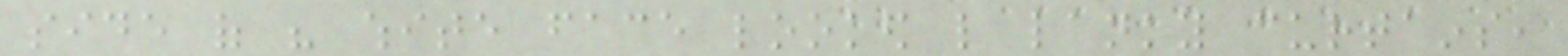side of his white face looked like lanky curtains,
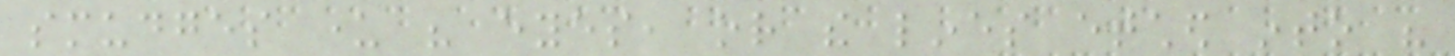smudges under his eyes, or the lines etched into his
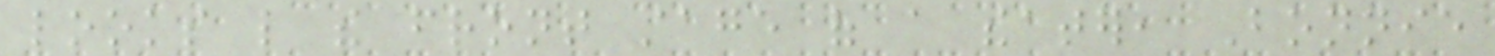looks like the front stage of a theater, Bonnie
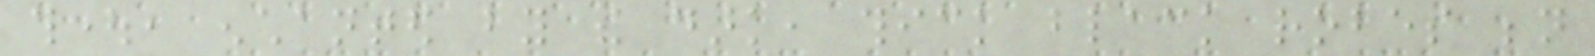thought, enchanted by the dark, thick black robes beneath
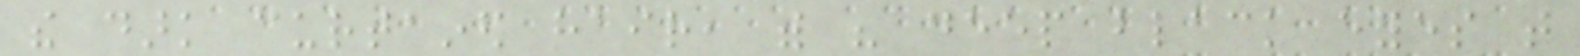the dark curtained hair, with his deep black eyes that
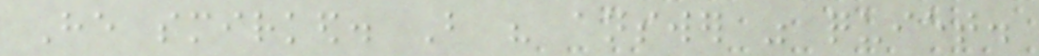He smirked. But his answer was quiet.
